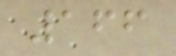166
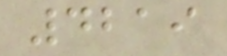4219
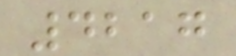4217
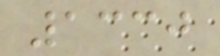1330
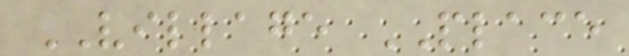VILLAGE PLACE
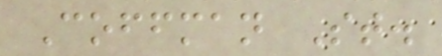Coffman St.
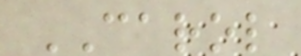CAROL
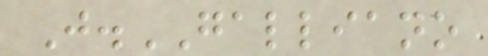J.GALLIANO
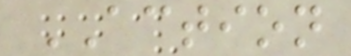ACTION
